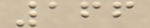166
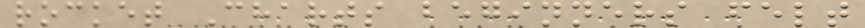rocket Charts beginners felt
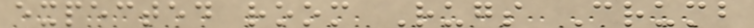expected room Rugs Crumb
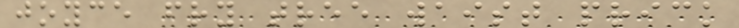joyce fry tree waist prick
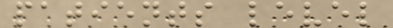patients level
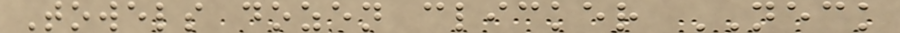Towels dozen clicker NECK
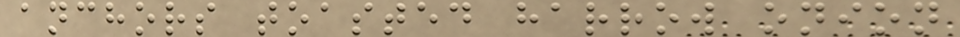anchors toasted harrow onion
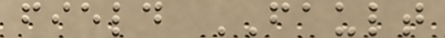field FAULT
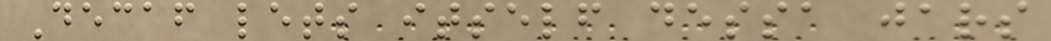Decaf lets itself dessa jars
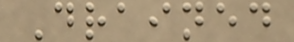Drained
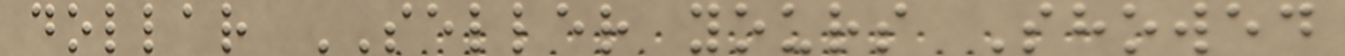dollar SELLER yours Showed
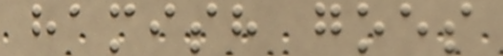hamish goes
